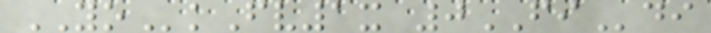YOkFv1x 0FIdi
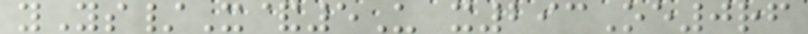yYs/X&5U x293Oe0rf
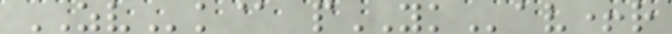ZVk@ pYKav+r
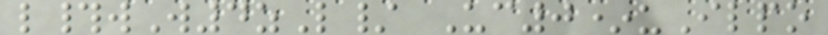l#wW4zL/ Uc0*uIlpo
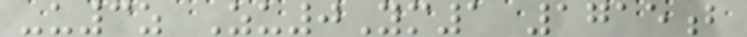-u3z Zu0Ym1 1715b
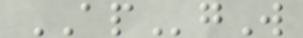APgW
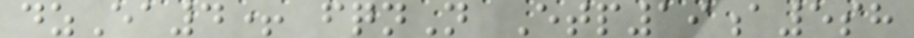dzEa4+ fqnN Etp19a5sh
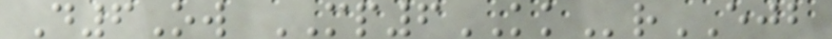D6Ow MP6KKrEJB
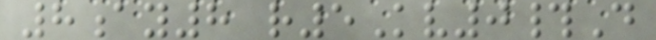8ay8 r5Kv0#D
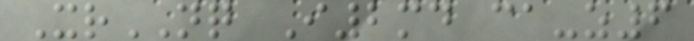XrNQ I2md ca-z6
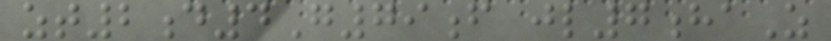zt2d4G79f jl7haZ
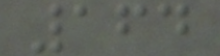164
